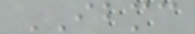IBMC
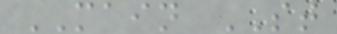MAIN ST
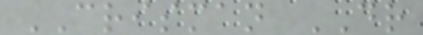CRISMAN DR
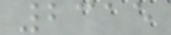2315
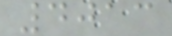4013
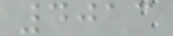4013
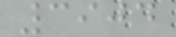3904
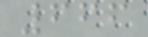666
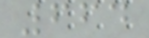664
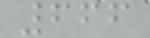666
